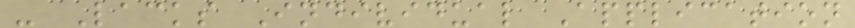- Lacks Individual Application
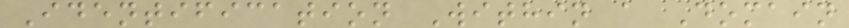Identification Within a Domain
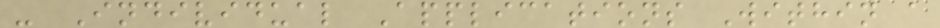- Individual Applications Within a
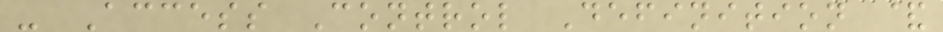- Access Control Definition &
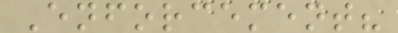Enforcement?
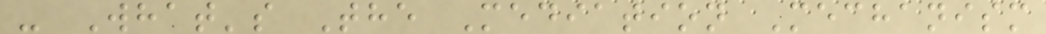- What's The Mediation Mechanism
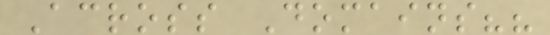Across Domains??
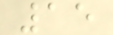15
